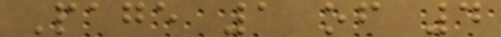Page 1 of 4
